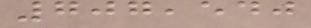707,540
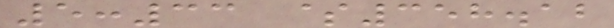5:33 $358.12
